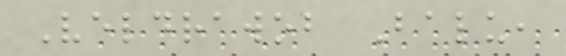Veldrawob Balu,
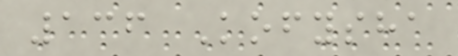136 Kofysha
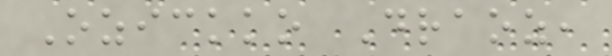Ozickko Draoz,
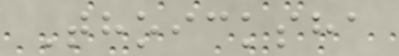Thoicksha
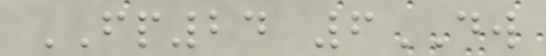FP24 6DW
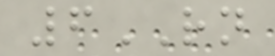6RN
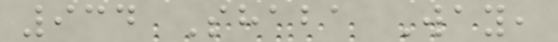934 Shaba Way,
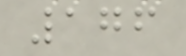176
